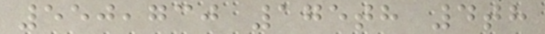550,730 175th 4th
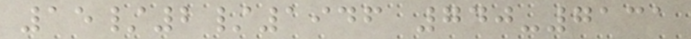15/2/1946 740-7131
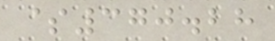$370.28
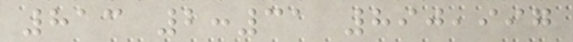813 2:31 890,997
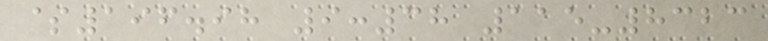$196.98 9:38 115-8323
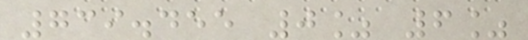739.455 0% 6%
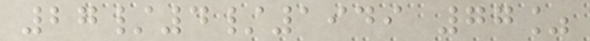27/4/1949 77%
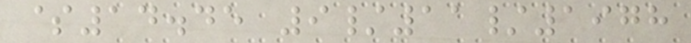$14.45 9/11/1978
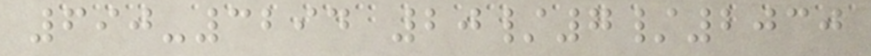690-3294 20/7/2030
